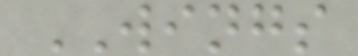WINGS
